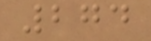274
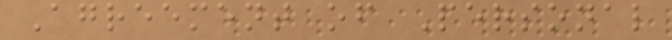Agreement of Personal
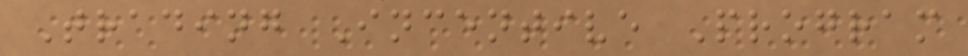Trading Incentive Program
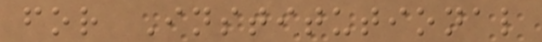for Institutional
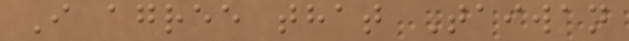I agree that Taiwan
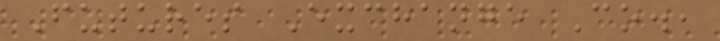Futures Exchange Co.,
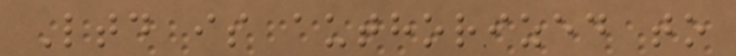Ltd is authorized to
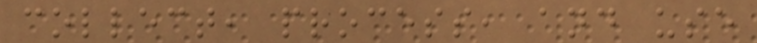collect, process, and use
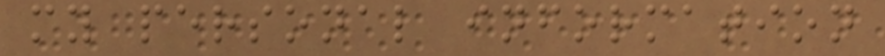my personal information
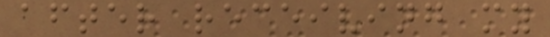after receiving my
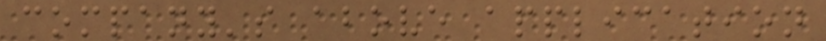company's above application
